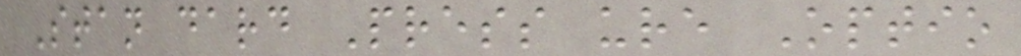Stan dard Press ure Optio
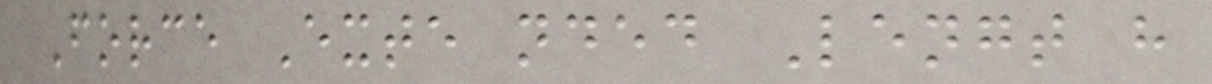Force Exte nded Lengt h
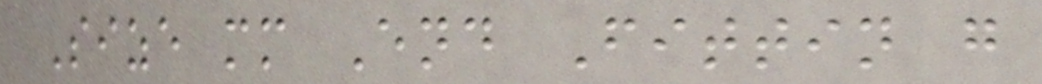Size mm End Fittin g
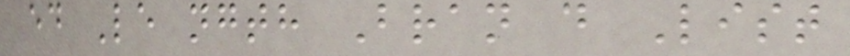ed Le ngth Bran d List
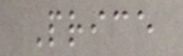Price
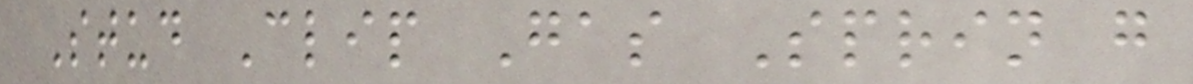Stud Clip Gas Sprin g
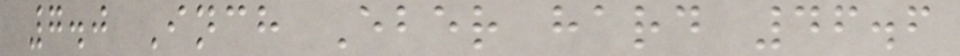7.0 Inch Eber hard 46.6
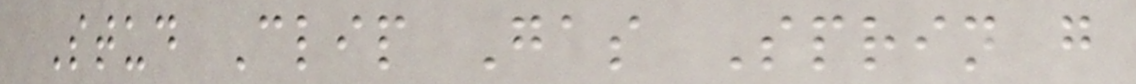Stud Clip Gas Sprin g
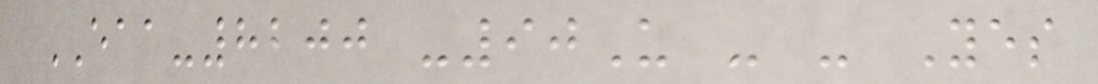EAA-8200 -90U - - Yes
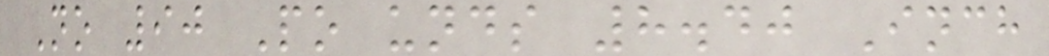No 90 Po unds 8.40 Inch
